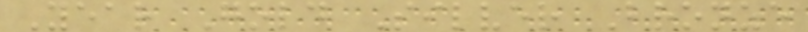Year Gold Silver Bronze
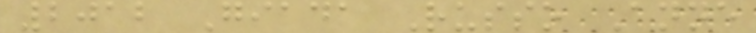2012 Giada Russo Anne
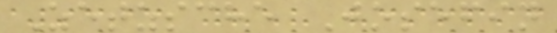Zetzsche Josefin
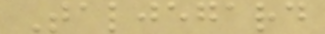Taljegard
